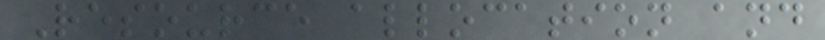Resource allocation and
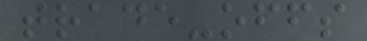trade-offs
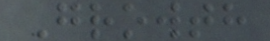Growth
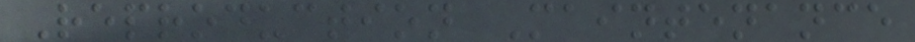Reproduction Maintenance
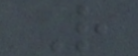R
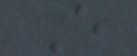E
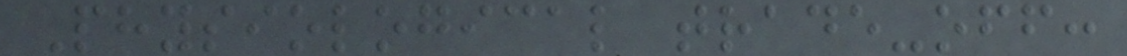Physiological trade-off:
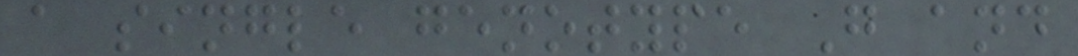a single genotype G and
